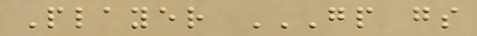Player GP GS
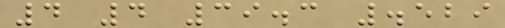4 4 39.3 .529
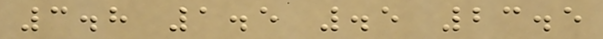3.8 1.5 .5 23.5
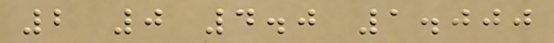2 0 4.0 1.000
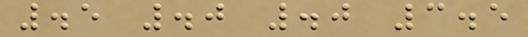.5 .0 .0 3.5
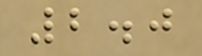2.0
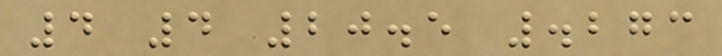4 4 20.5 .273
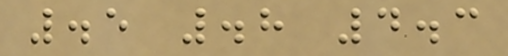.5 .8 4.3
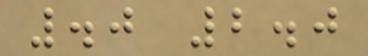.0 2.0
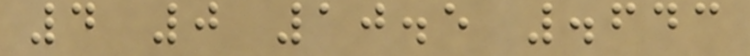4 0 10.5 .643
